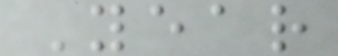Year
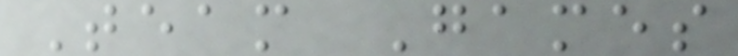Team Games
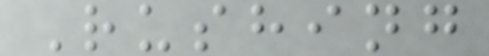Rushing
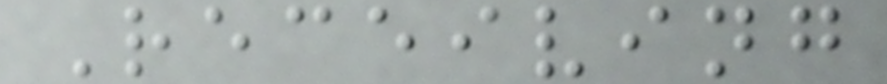Receiving
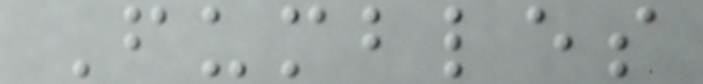Fumbles
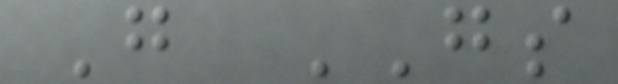G GS
